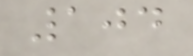104
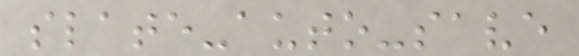slate-auto-save
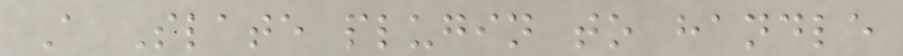A Slate plugin to handle
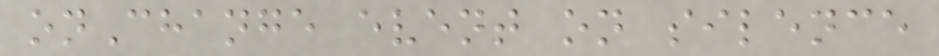onChange event on silence
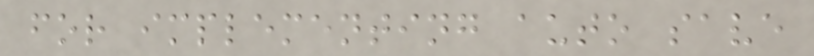for implementing auto save
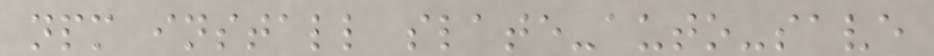npm install slate-auto-save
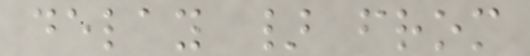delay } from
